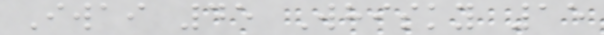Iwai 45 Whisky 15
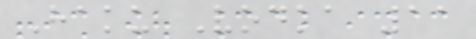Haku Vodka 11
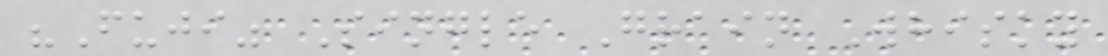"Fuji" Single Grain Whisky
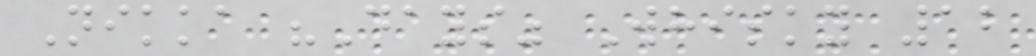Nikka "Days" Whisky 12
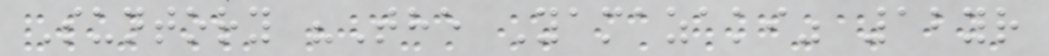Suntory "The Yamazaki" 12yr
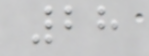28
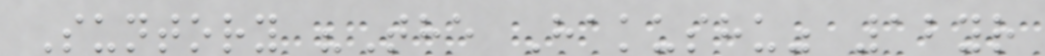Suntory "The Hakushu" 12yr
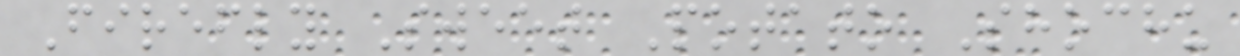Firefly Sweet Potato Shochu
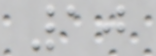10
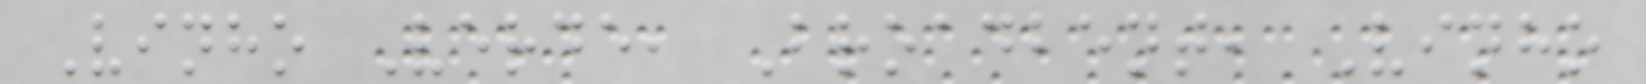Vinho Verde, Broadbent, Vinho
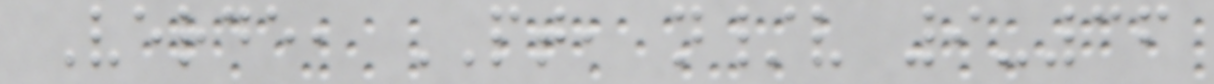Verde, PT, n/v 9-36
